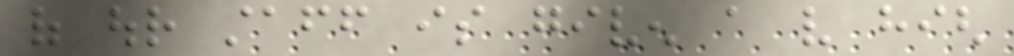of our staff is given a very high
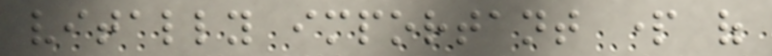vitally important part of
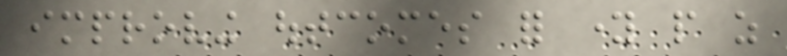improving outcomes for young people as
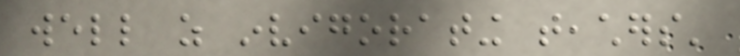well as invigorating teachers'
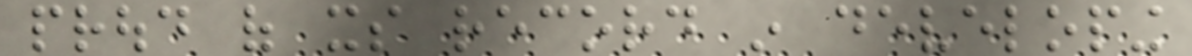proud of its record in developing
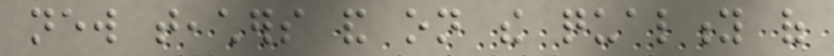new teachers and on the quality of
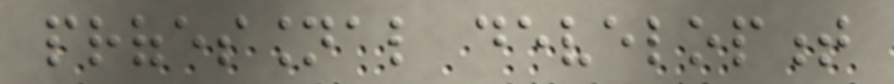professional development
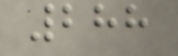288
